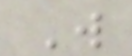W
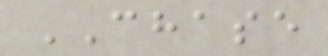CHASE
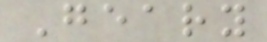Geary
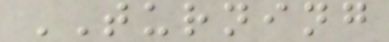TURNING
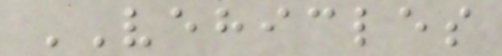VEHICLES
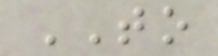TO
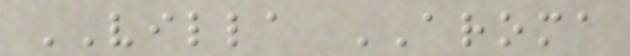VILLA AROMA
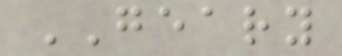GEARY
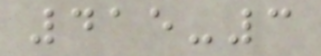415-3
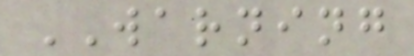WARNING
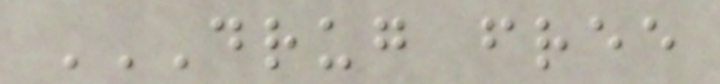DRUG FREE
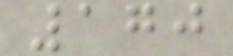170
